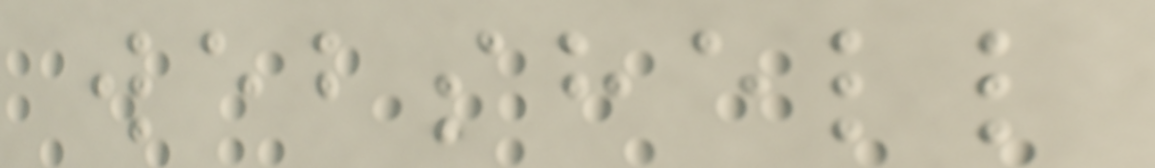webshell
